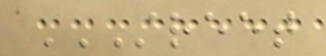STREET
